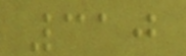310
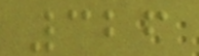326
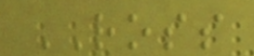ROSS
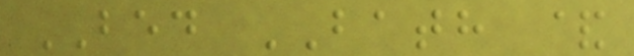BED BATH &
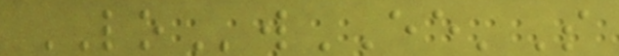LOwEE'S
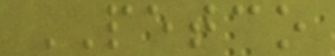PETCO
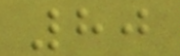80
